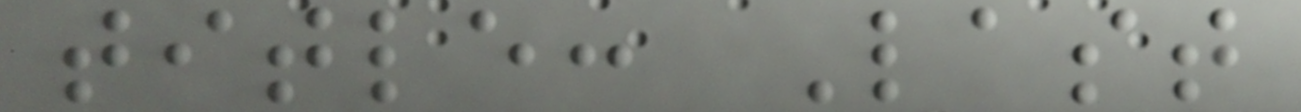title: Last
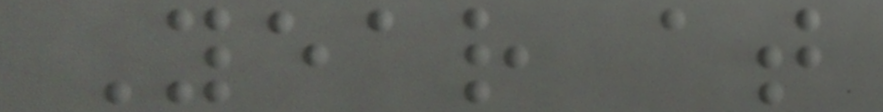Year at
